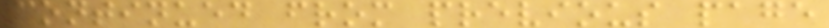continued from previous page
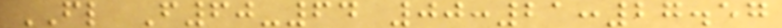FL F60-64 00:21:27.57
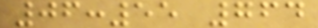06:55 764
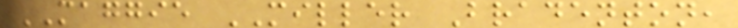MAGGIE MILLER Bradenton,
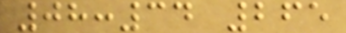08:34 265
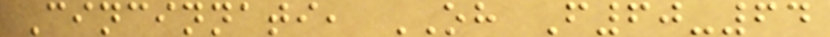Cincinnati, OH F60-64
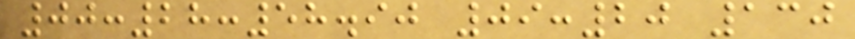00:28:58.90 09:20 130
